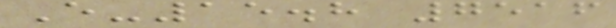E-15.8 7516
